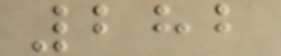282
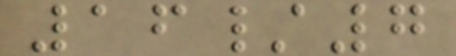16/7
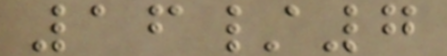16/7
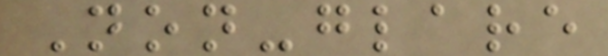Non-glare
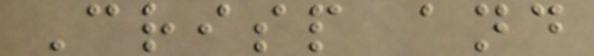Crisp and
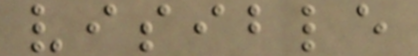visible
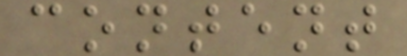content
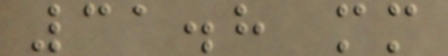31.8 mm
